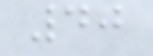40
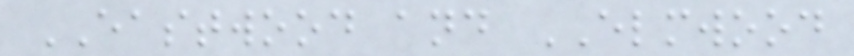EASTWOOD and ELMWOOD
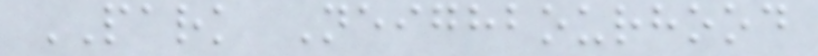PARK Neighbourhood
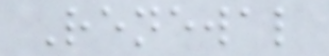Renewal
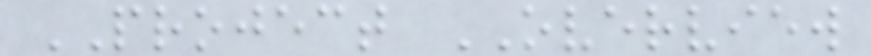PROJECT OVERVIEW
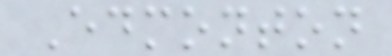Edmonton
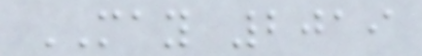MAY 2019
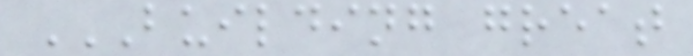BUILDING GREAT
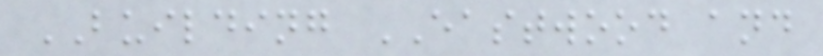BUILDING EASTWOOD and
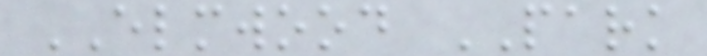ELMWOOD PARK
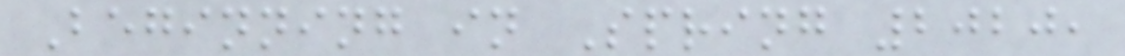Beginning in Spring 2020,
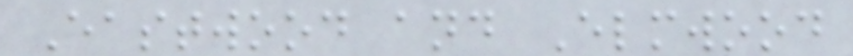Eastwood and Elmwood
